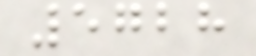5728
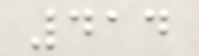414
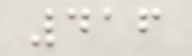416
